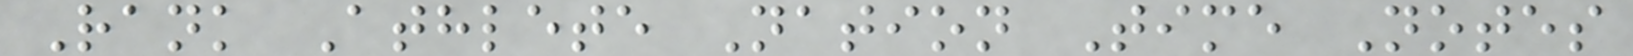Rank Athlete Nation Time Notes
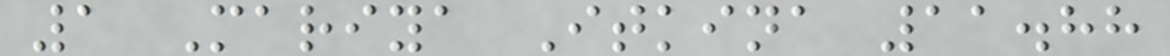1 Mariya Itkina 11.88
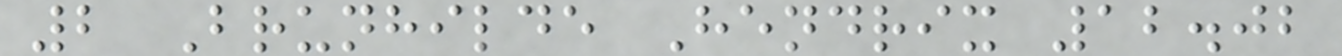2 Brunhilde Hendrix 12.02
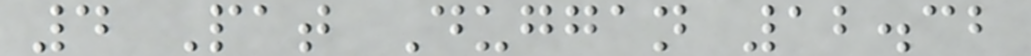4 Pat Duggan 12.32
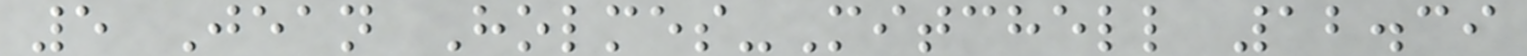5 Jean Holmes-Mitchell 12.39
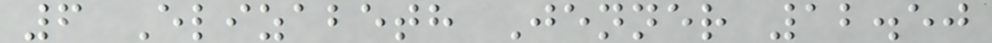6 Elizabeth Jenner 12.50
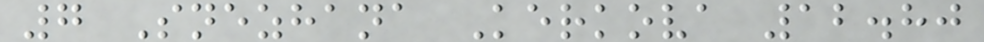7 Snezhana Kerkova 12.80
